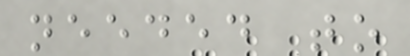needed to
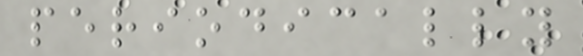periodically
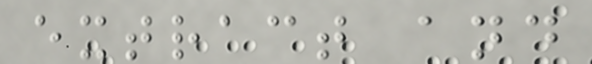extract and
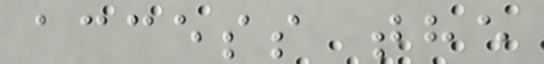access the
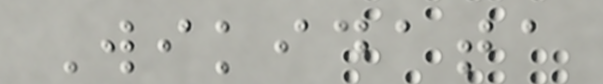Wikidata
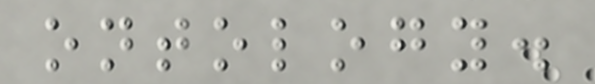ontology.
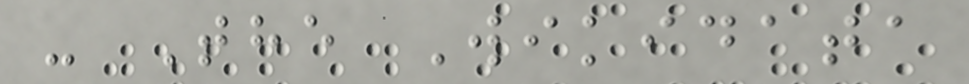- The Wikidata
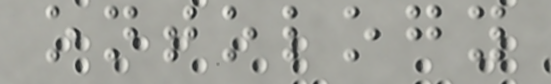ontology
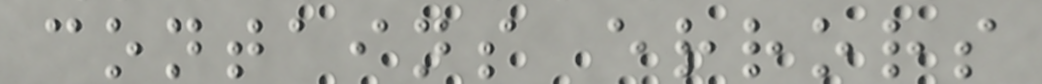contains errors
